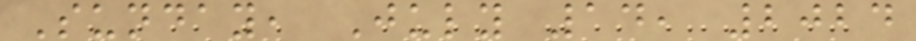Sunday, July 14, 2024
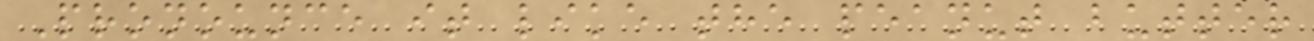Pronounce it like the peanut butter
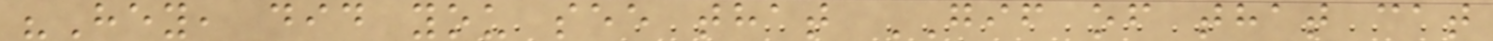"Hey, did you see that GIF of that cat
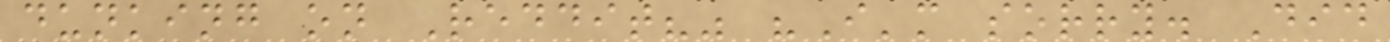dunking on Reddit?" "I'm sorry. Did
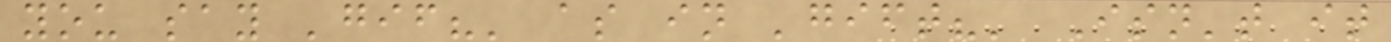you say 'gif?' as in 'gift?' Isn't it
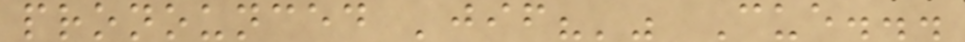pronounced 'jif?'" Cue...
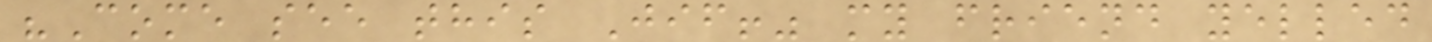"Come see this Jif!" my friend yelled
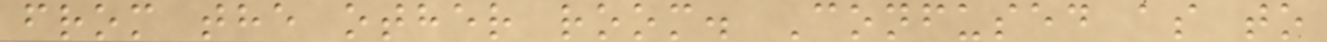from the other room. Confused as to
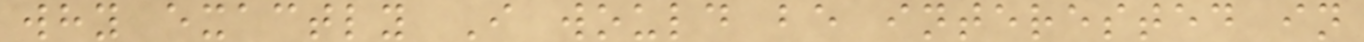why exactly I would be interested in
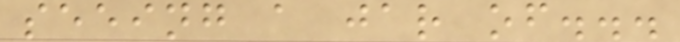seeing a jar of...
